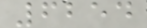6254
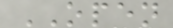OPEN
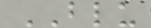BLU
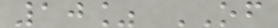10% OF
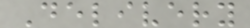Delivery
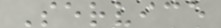Service
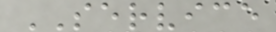SERVICE
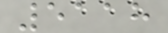5118
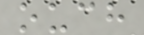ouch
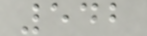542
